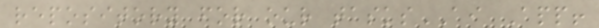repository for our tasksAI App!
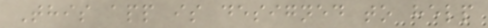This app is designed to help
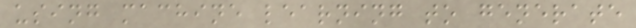using machine learning to generate
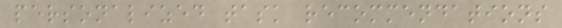personalized task recommendations
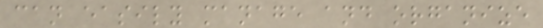can easily manage and organize
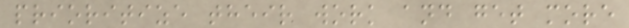prioritize their work and get more
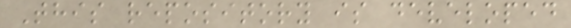This repository is developed
